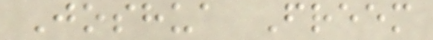Joshua Freem
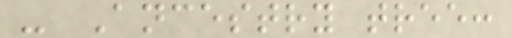- Ancestry tree:
